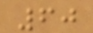60
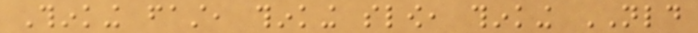Thinking fast, thinking slow, thinking NLD
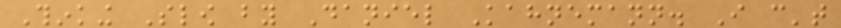Thinking Slow by Daniel Kahnemann. I can't
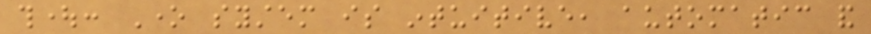thought: One system is intuitive, automatic and
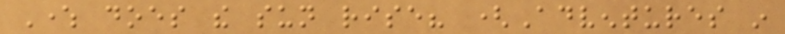Where does the sun rise? (Adventures in
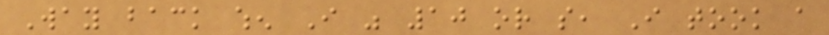Way back when I was 10 or so, I took a
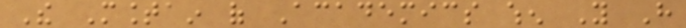The Mountain of Academics when You Have
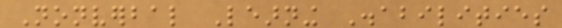Nonverbal Learning Disabilities
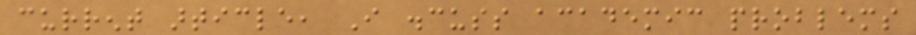current article, I discuss academic problems
